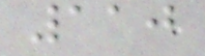110
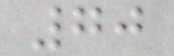70
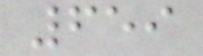659
